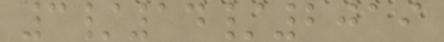3/14/2019
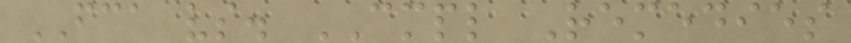FCA vs. CMPL Remedies
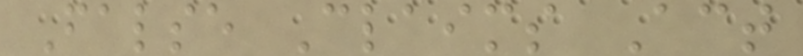False Claims Act
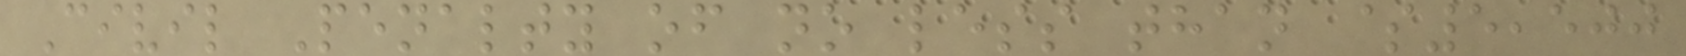Civil Penalty of no less than $5,500
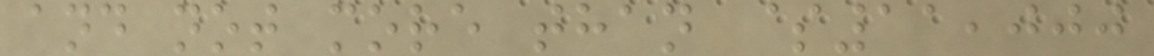and not more than $11,000
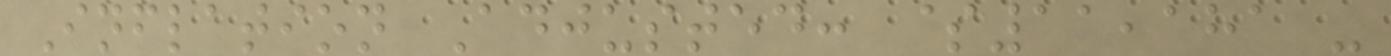Inflation Adjusted: $11,181 -
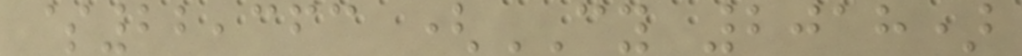$22,363 (CY 2018)
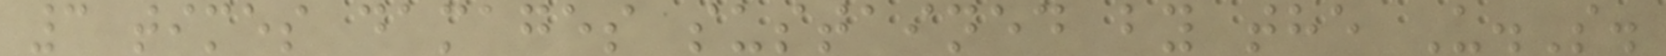3 times damages sustained by the U.S.
